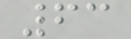63
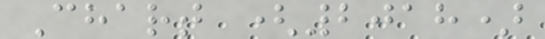Chart (2018)
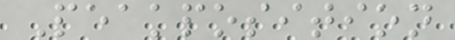Peakposition
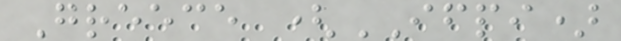Greece (IFPI)
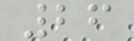26
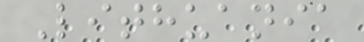Lithuania
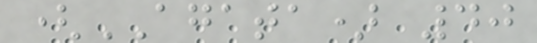(AGATA) 40
